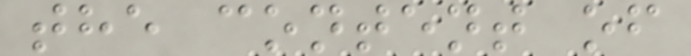the content of
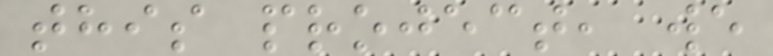this project, we
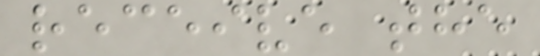receive the
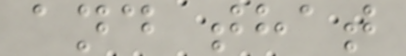and that
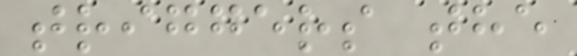triggers the
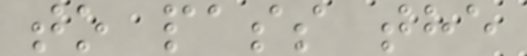to pass the
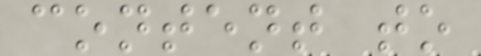content to
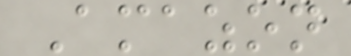Amazon
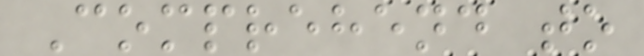Comprehend to
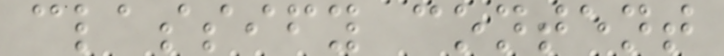classify content
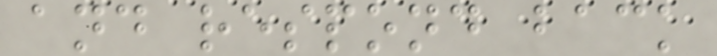and respond back
